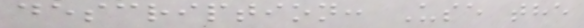description: Use the
